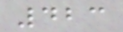423
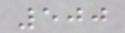500
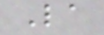La
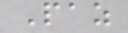Paz
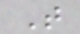T
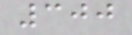300
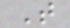T
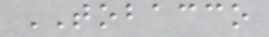TOBACCO
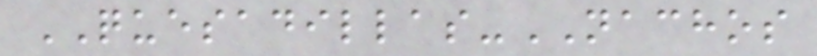QUESADILLAS-NACHOS
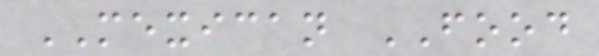MEXICAN FOOD
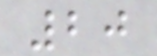20
